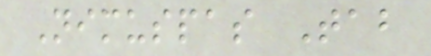Nimuspas Tab
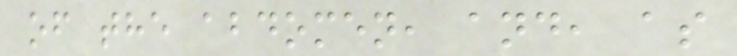of the abdomen, and, as
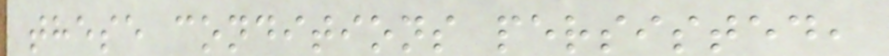these conditions persisted,
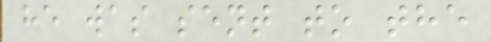he was sent to the
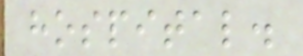hospital.
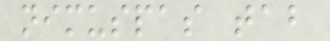nimuspas tab
